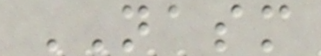NASM
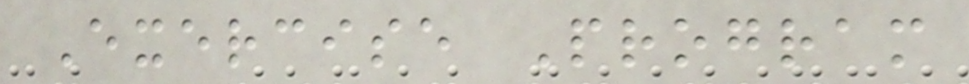Exercise Program
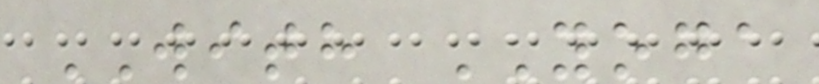WITH YOGA
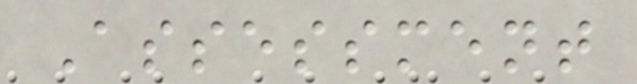Assessment
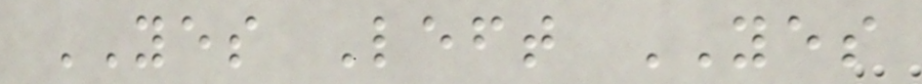YES Left YES
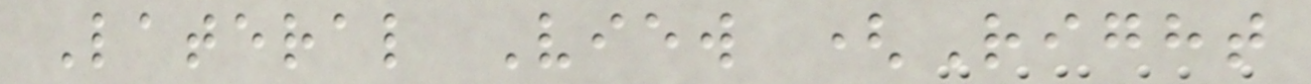Lateral View (Right
